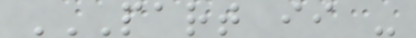PART II -
